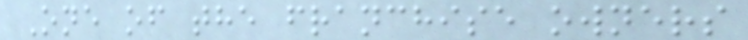One of the franchise owners
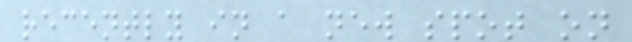recently in a new spot on
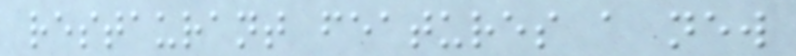restaurant features a new
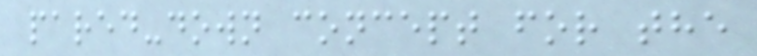pared-down concept for the
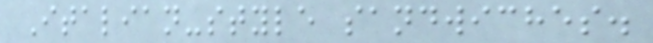Italian-style sandwiches.
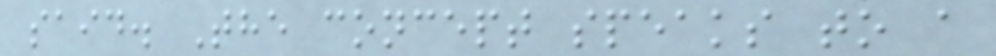said. The concept speaks to a
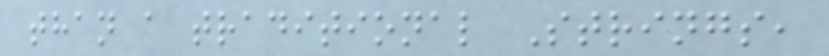than a traditional Strings,
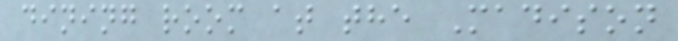dining room at the Madison
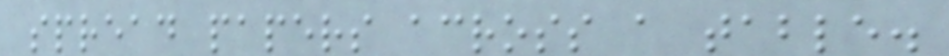spread papers across a table.
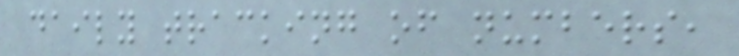daily tracking of numbers,
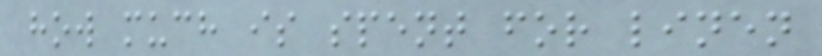how much is spent for linen
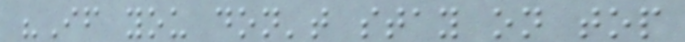"If you don't stay on top
